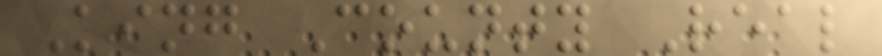King County Real
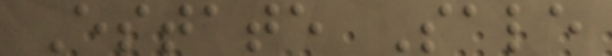Estate Sale
